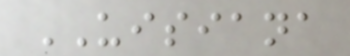UISIANA
